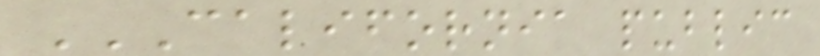CALIFORNIA PUBLIC
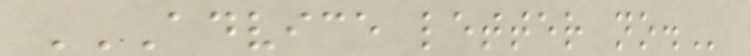ADVICE LETTER NO.
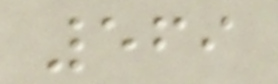569
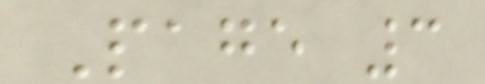Page 3
